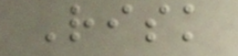Risk
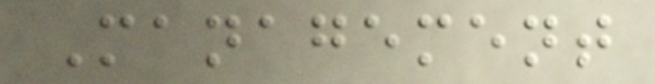Management
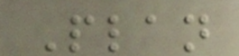Plan
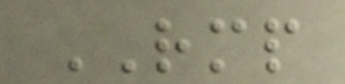RMP
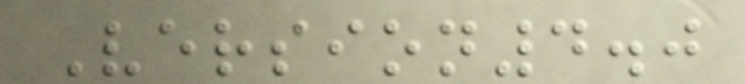Version4.0
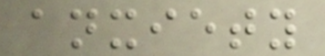anxiety
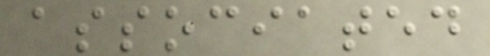associated
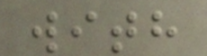with
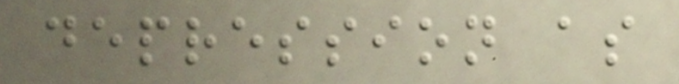depression as
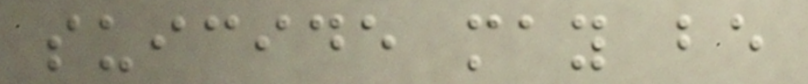suicide may be
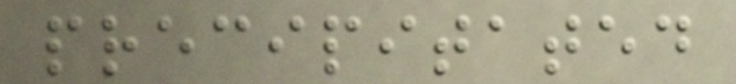precipitated
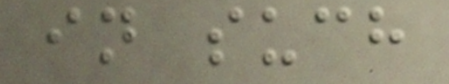in such
